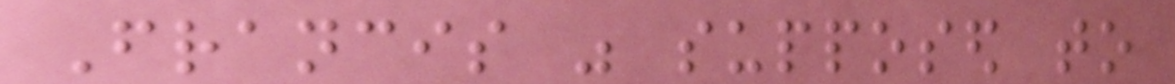Francis was supposed to
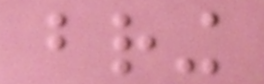bring
